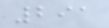291
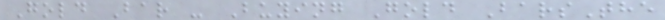Gold Bar - Buying Gold BarsThe
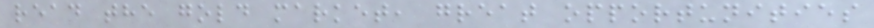read the gold market, great opportunities
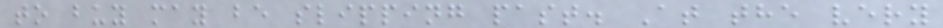to buy may be slipping past. At the very
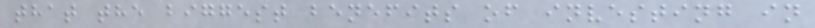that the biggest benefits of investing in
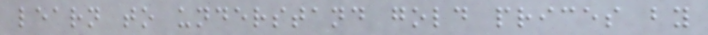learn to understand gold prices by
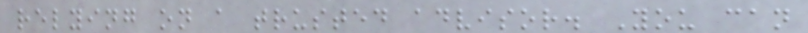relying on a trusted advisor. You can
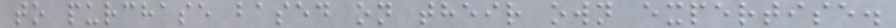to purchase based on their own expertise.
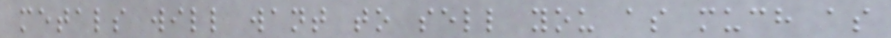metals will want to sell you as much as
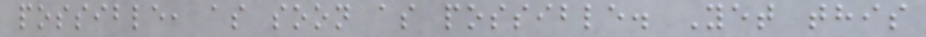possible, as soon as possible. Yet this
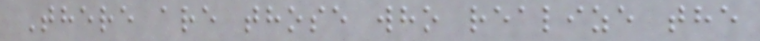There are those who realize the
